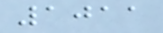1011
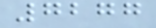7277
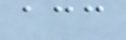acc
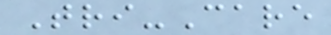Tri-Care
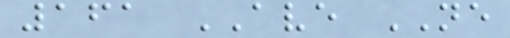161 AVE NE
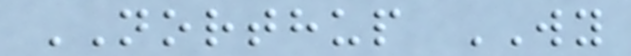NORTHUP WY
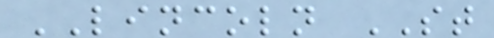LINCOLN ST
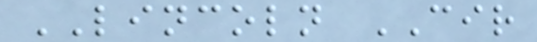LINCOLN CIR
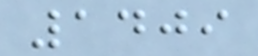1409
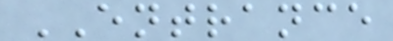ENTRANCE
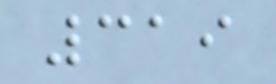319
